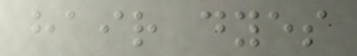hair dyes
